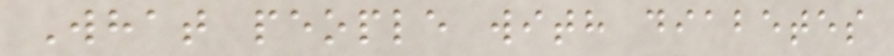What people with diabetes
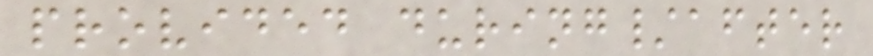provided during/after
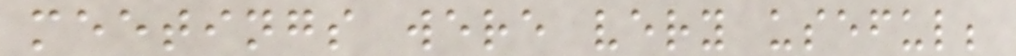meetings were very useful;
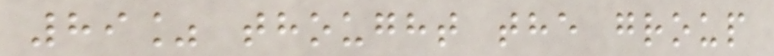89% thought the group
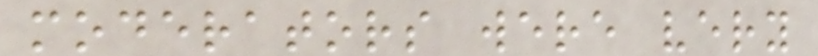moderators were very
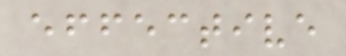effective
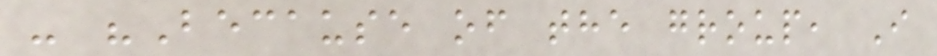- "Because of the group, I
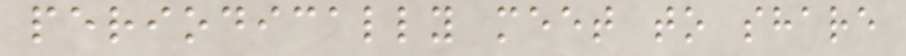periodically meet to share
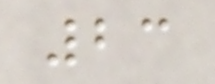23
